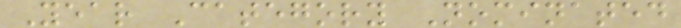Year Category Nominated
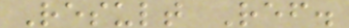Result Ref.
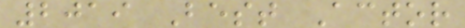2019 Best Actor
